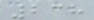238
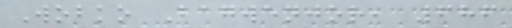Wobko Bagwenjor, 686
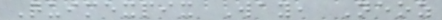Quimexpix Way, Neoz
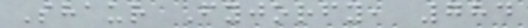Shaur Fyjorfy, 784
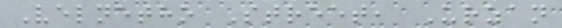Velnetho Street, Urzan
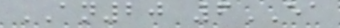AN20 6EA
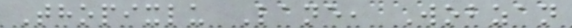Thopixlu Lane, Wobzan
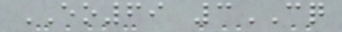EO69 3CQ
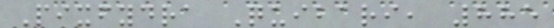Pixfydra Quibari, 885
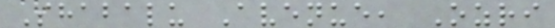Shabalu Avenue, Ozri
